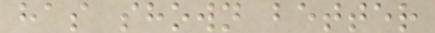has shown better
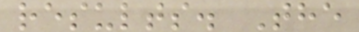results. The
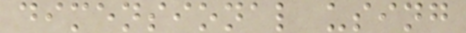dimensional using
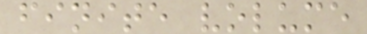finite volume
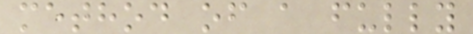method of a fully
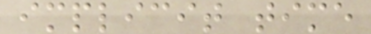implicit time
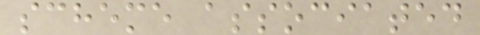scheme associated
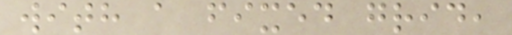with a fixed grid,
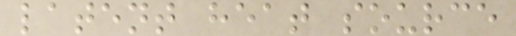latent heat source
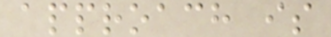approach is
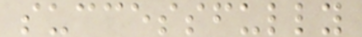successfully
